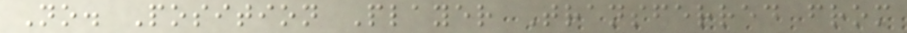No. Position Player Transferred from
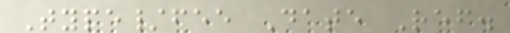Type/fee Date Ref.
